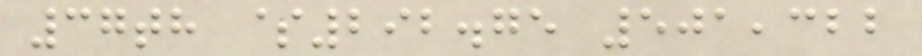37th $292.75 501,322
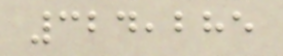324,285
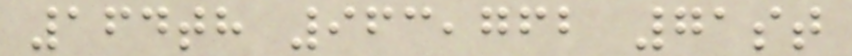164th 963,762 71st
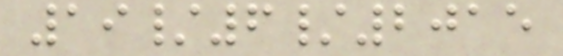19/6/2015
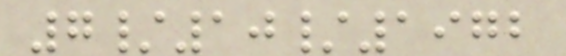7/10/1972
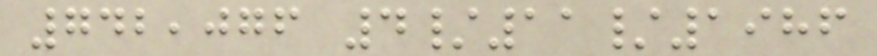742,076 4/11/1986
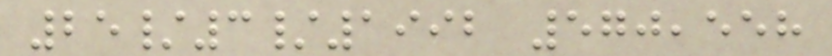25/3/1992 570,558
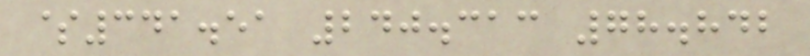$341.51 240.313 78.842
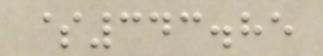$343.85
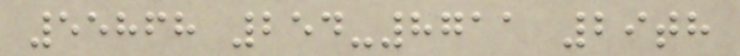55868 254-8711 29th
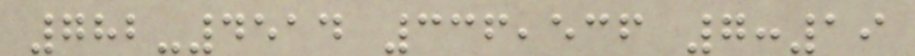782-4514 336,536 7:19
